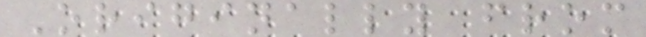Originally from
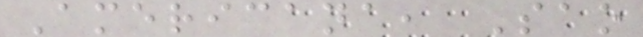Americana, Sao
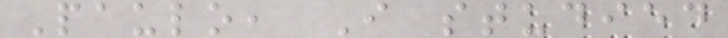Paulo, I studied
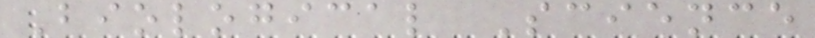Biological Science
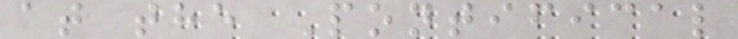at the Pontifical
